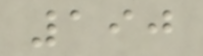190
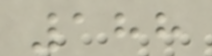188
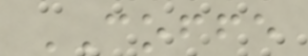COFFE
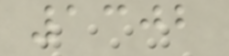1302
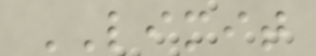LIMIT
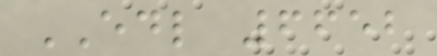EDL 6652
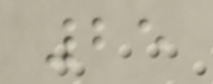25
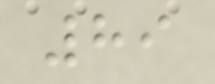89
